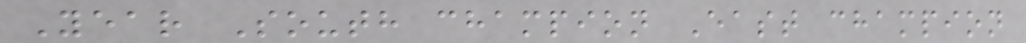Year South champion East champion
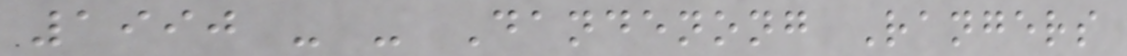1990 - - Dandenong Rangers
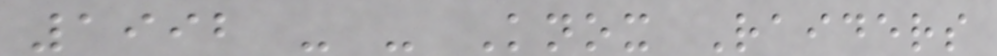1992 - - Knox Raiders
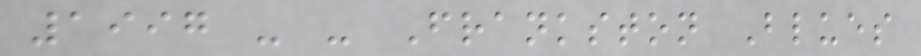1997 - - Frankston Blues
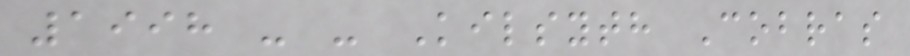1998 - - Kilsyth Cobras
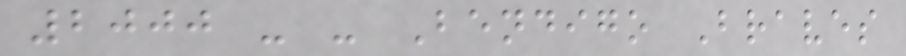2000 - - Bendigo Braves
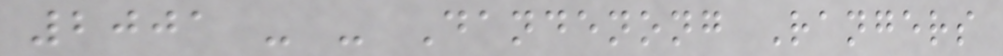2001 - - Dandenong Rangers
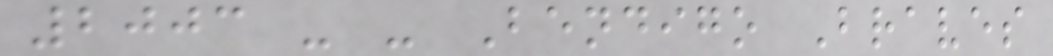2003 - - Bendigo Braves
